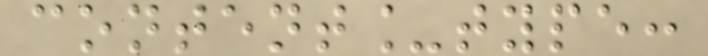content_type:
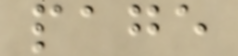page
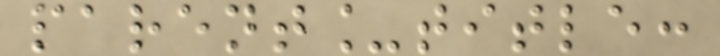parent_title:
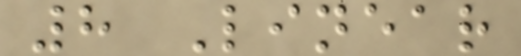8 Linear
